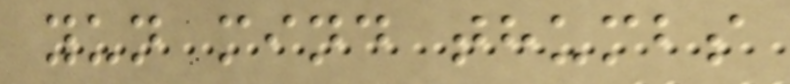yun mind thumbs
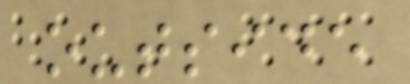outside
